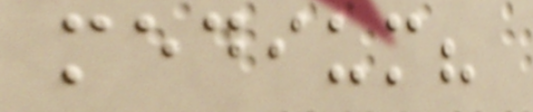medium?
